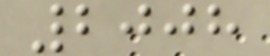2008
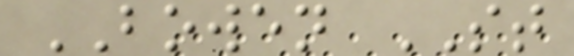BOWEN ST
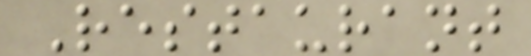Restaurant
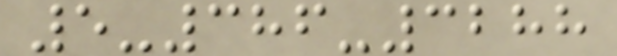5-386-3288
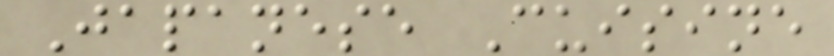Japanese Cuisine
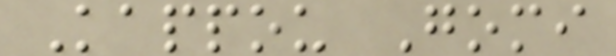Kappou Gomi
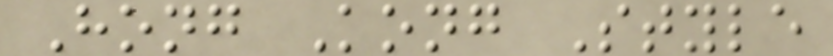Hong Kong Style
